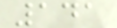141
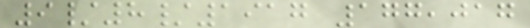9/8/1917 177,017
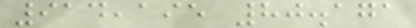914,195 80.171
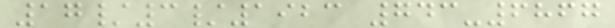17/3/1923 743-6867
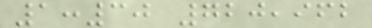1:30 720,962
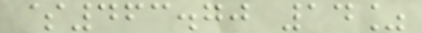$463.70 14%
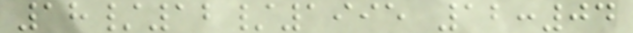18/12/1995 12:04
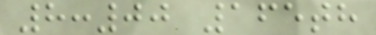8:00 165th
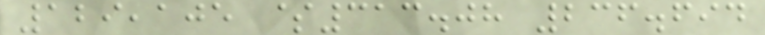129,105 $313.08 236.694
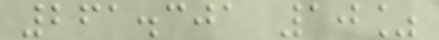261.301 10%
